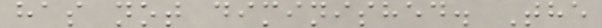has not diminished. The
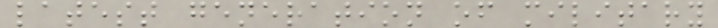latest generation of military
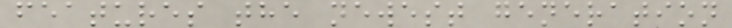features the newest generation
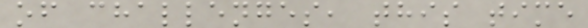of challenges, this time
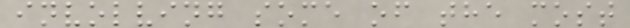involving some of the most
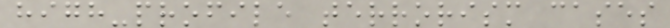high-profile terrorism cases
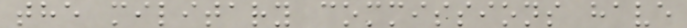the military commissions have
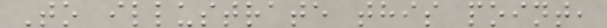To illustrate this point,
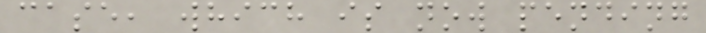case, which is now pending
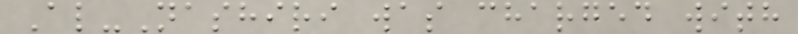Al-Nashiri was charged with
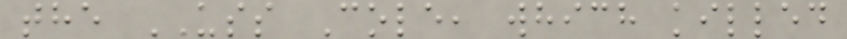the USS Cole, which killed
